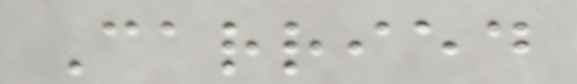Carried
